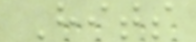Hits
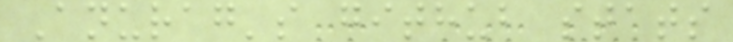Anurag's github stats
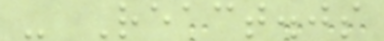- React.js
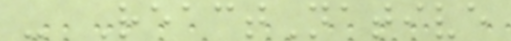- ReactNative
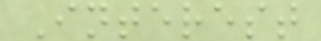Interest
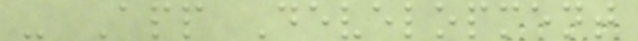- App Development
